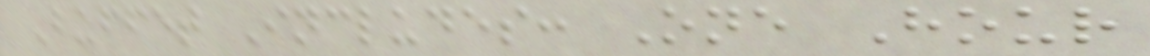Buffet Includes: One Hour
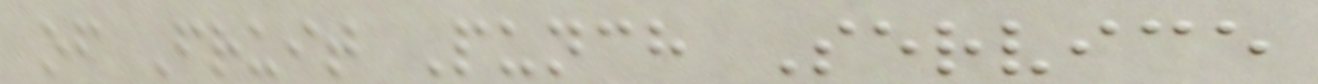of Fruit Punch Service
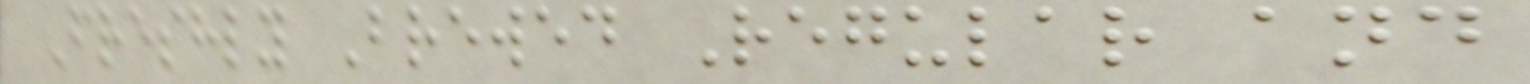Freshly Brewed Regular and
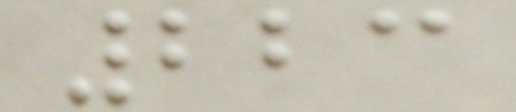223
